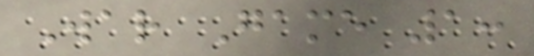War Game 1:
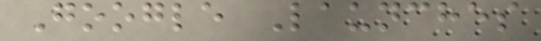Google Launches
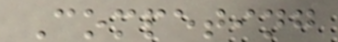Competing
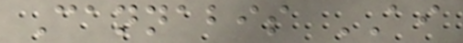Cannabis AI
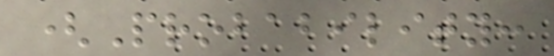(Probability:
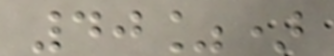40%)
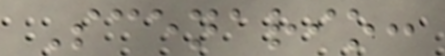Scenario:
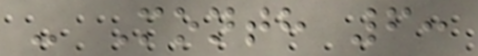- Month 6:
